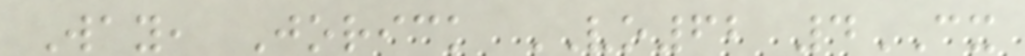Way, Jorick VO62 4CX
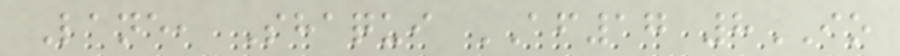Lane, Shaqui AF17 8IO
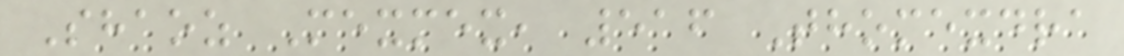Shaoz Mexmex, 516 Thomexdra
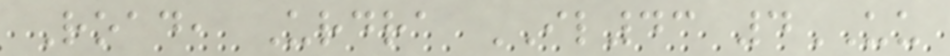Road, Urdra IL43 4UU
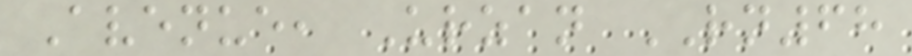Avenue, Urzan RN68
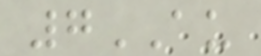7AU
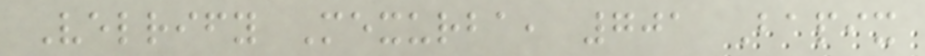Velrify Mexurba, 701 Bapix
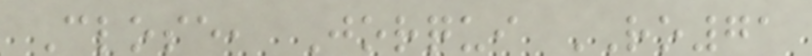Close, Jorqui RO71
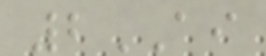2AI
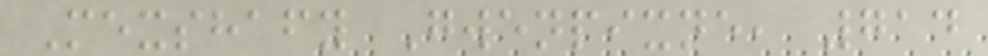Mexshafy Gwenpixne, 714
